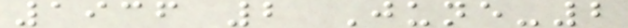1936 2 June-2
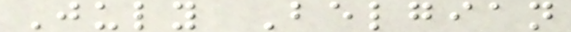July Belgian
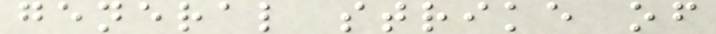general strike of
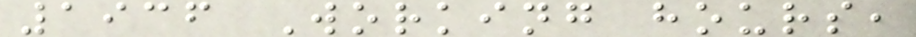1936 Working hours,
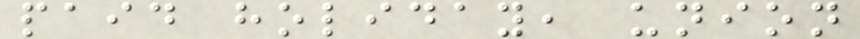paid holiday, union
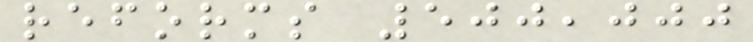reforms 500,000
